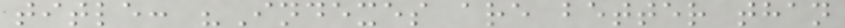title: "Indexes are better than
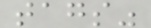tags"
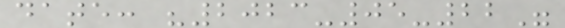date: "2023-05-22"
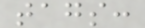tags:
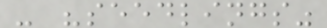- "seedlings"
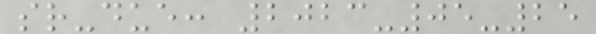sr-due: 2023-05-25
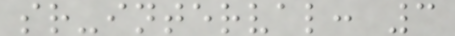sr-interval: 3
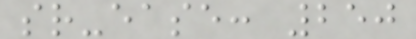sr-ease: 250
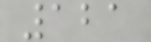121
